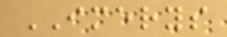IMERYS
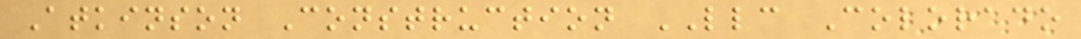Atkinson Construction LLC Colorado
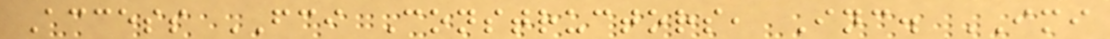Access FCI Constructors, Inc. IMI
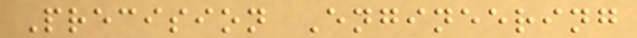Precision Engineering
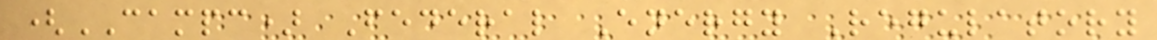(CAMPC) Federal Energy Regulatory
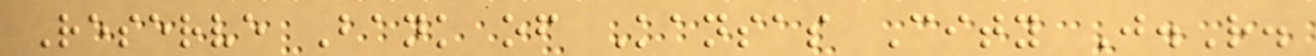Reserve Bank of Kansas City J.R.
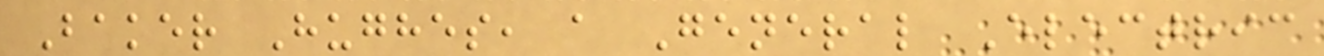Baker Hughes, a General Electric
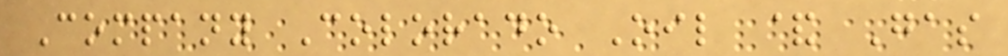Company Colorado Oil & Gas
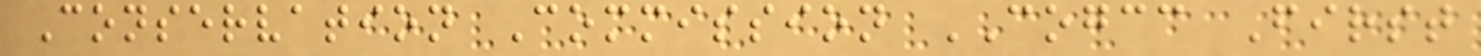Conservation Commission COGCC First
